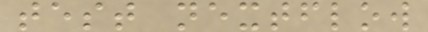test nextflow
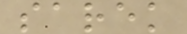sarek
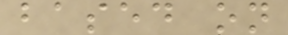based on
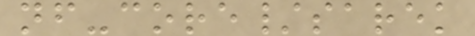nf-core/sarek
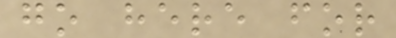go here for
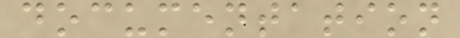documentation
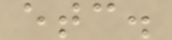etc.
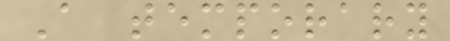A temporary
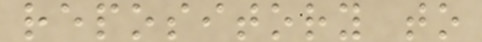repository to
